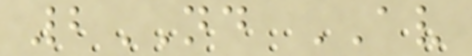2ND AV
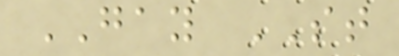GAY ST
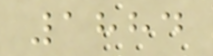1884
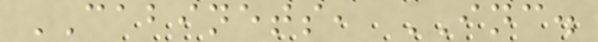CABINETS, INC.
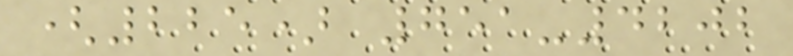(225) 751-4202
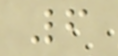6
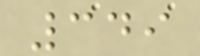349
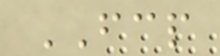FCP
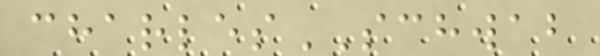charlesSCHWAB
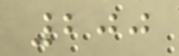200
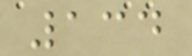134
